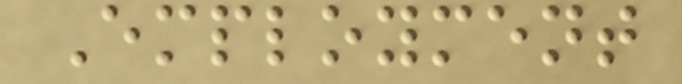Employment
